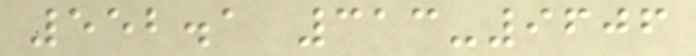552.1 313-9606
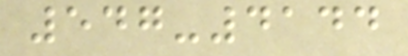547-4144
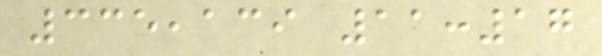335,139 11:17
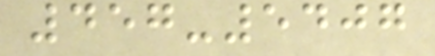457-5407
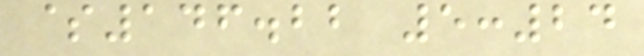$146.22 5:24
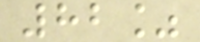82%
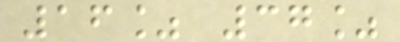16% 37%
